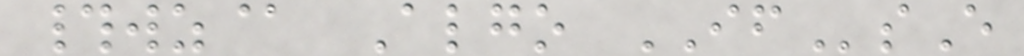#wz@ Algo IFsE
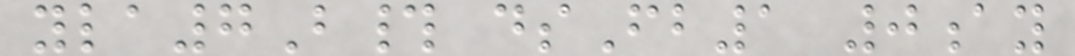yla7B# dsFb1 0ay
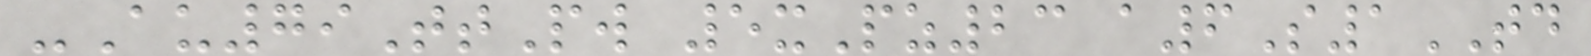-Au79TtPw 5xPz23 a6S1TD
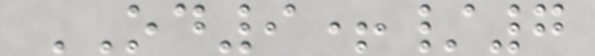OD9+/7
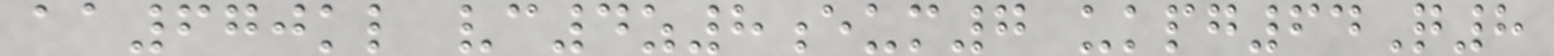aa670kl vc4z8eum7 ukpg64Q8
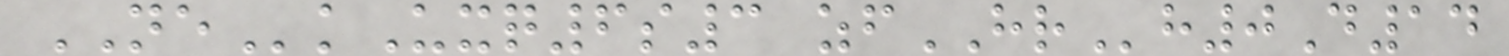NEkUxq6s3 zfHRh0D14
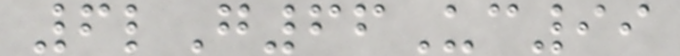6lG66Uc99
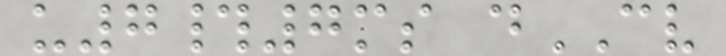u7#7ms dCV
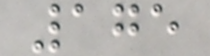175
